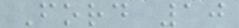Ford 10
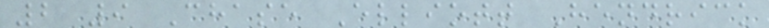2 9 Chase Elliott Hendrick
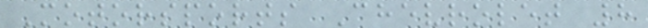Motorsports Chevrolet 8
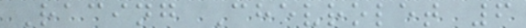Racing Chevrolet 6
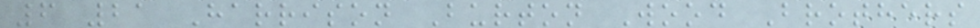6 21 Harrison Burton Wood Brothers
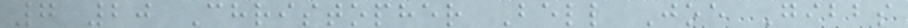7 20 Christopher Bell Joe Gibbs
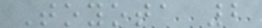Toyota 2
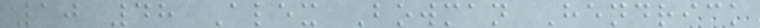10 48 Alex Bowman Hendrick
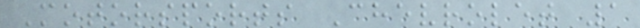Motorsports Chevrolet 1
